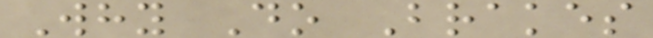Why Do Brakes
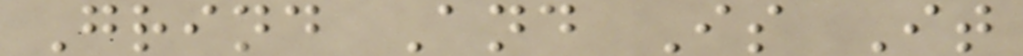Grind And Is It
